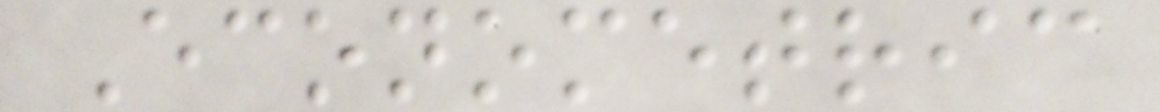Econometric
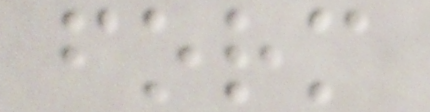form
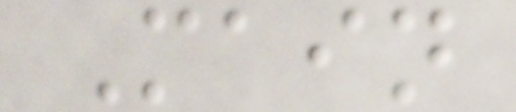Main
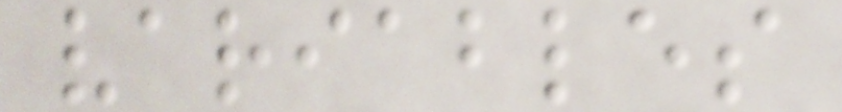variables
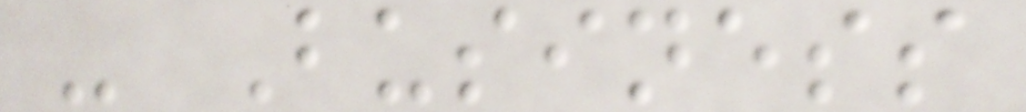- Business
